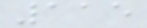115
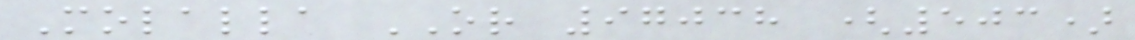Molalla OR 97038 (503)
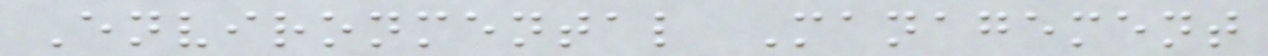Environmental Management
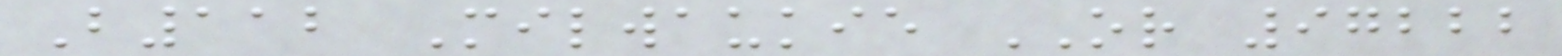B112 Milwaukie OR 97222
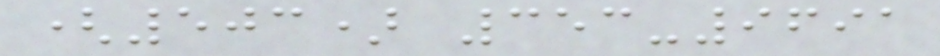(503) 353-9691
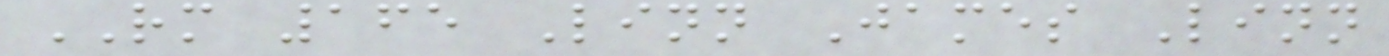RM 165 Linn James Linn
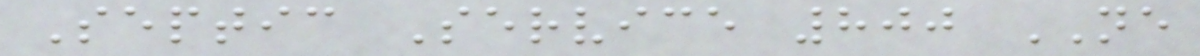Septic Service 800 NE
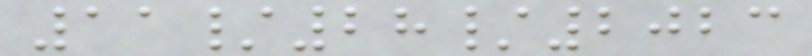11/28/2023
